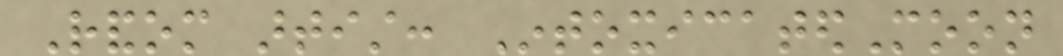Random artist: IntoxicatedMoon
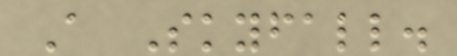A Skyfall.
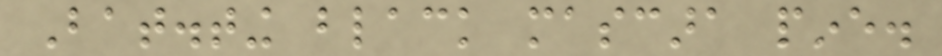Bat.ting black mascara pine.
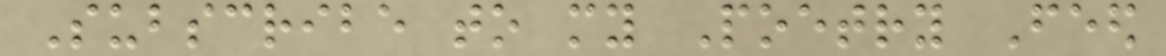Subscribe to my Poetry Feed
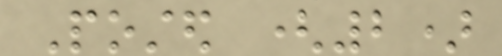Posted (2)
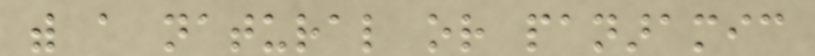with a natural or panaramic
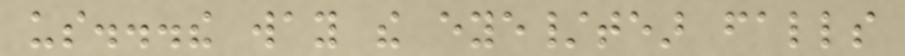us...the way the eye/tear falls
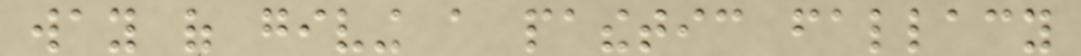way of giving a pathetic fallacy
